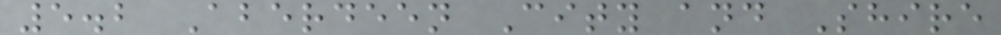5.2 Aberdeen City and Shire
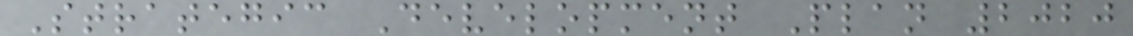Strategic Development Plan 2020
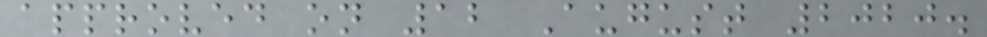approved on 12 August 2020.
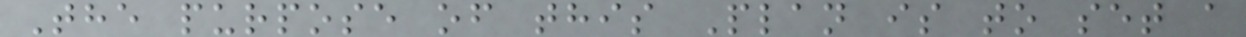The purpose of this Plan is to set a
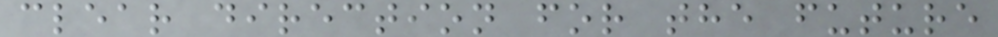clear direction for the future
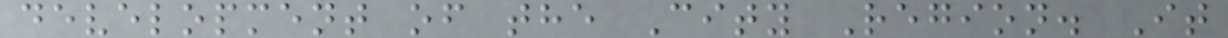development of the City Region. It
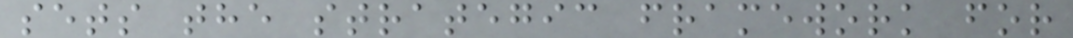sets the strategic framework for
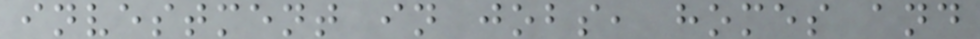investment in jobs, homes and
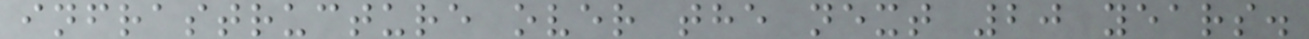infrastructure over the next 20 years.
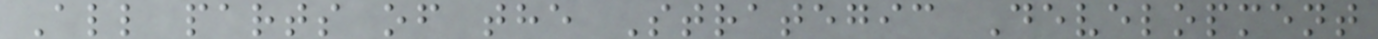All parts of the Strategic Development
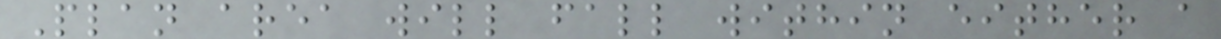Plan area will fall within either a
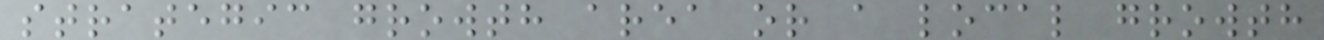strategic growth area or a local growth
